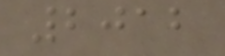2012
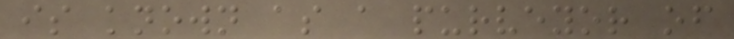is known as a purveyor of
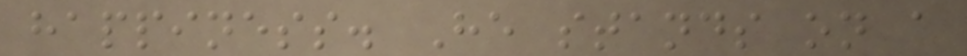happiness. He stands on a
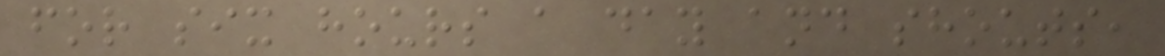for six hours a day and shouts,
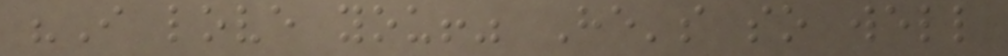"I love you!" He's so well
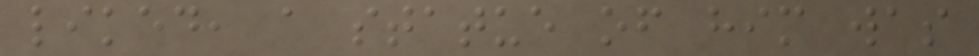liked, a statue of him was
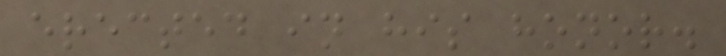erected in his honor.
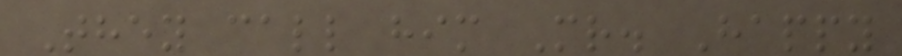They call him Mr. Happy
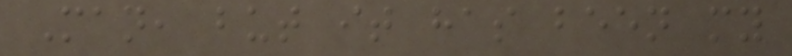Man, but it has been my
